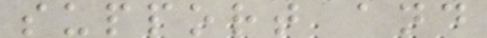support and
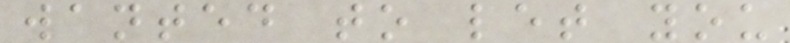wanted to let you
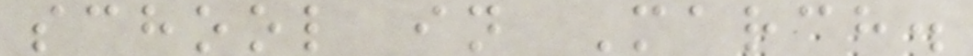school in March.
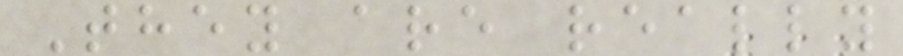They are really
